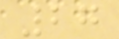27
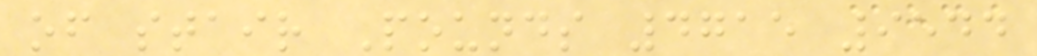of stair Pounds 4715 9544
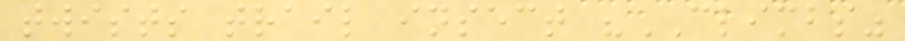twists trail insect "CLIMBS"
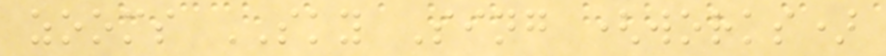zooms SKY Sing (works)
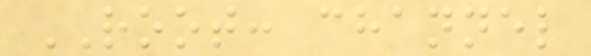ROOT: channel
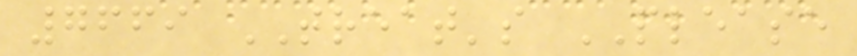7669 TREAT's PLEASE
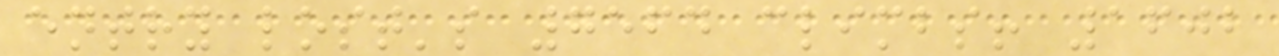entry lost's 7564 climbs! 1602
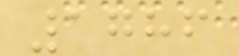1786
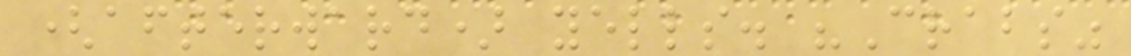(afterward) yells. "Crabs"
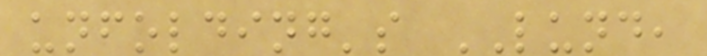unfolding's LUND,
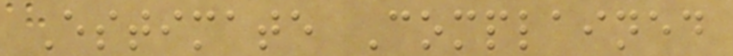Estimate Complained
